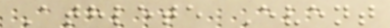Athlete Event
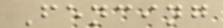Fencing
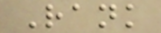Rank
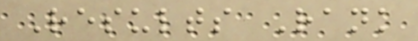Results Rank
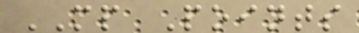MP Points
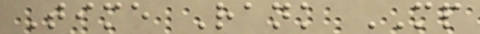Time Rank MP
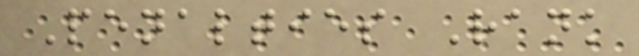Penalties Rank
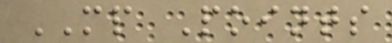MP Points
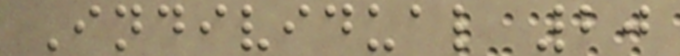Individual 20
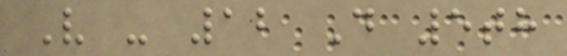V - 12 D 5th
